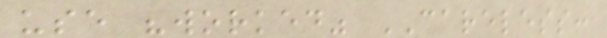use "worked" CARELESS:
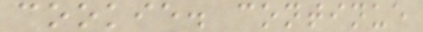cookie. continue
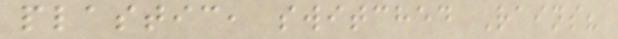plastic, switched Rains?
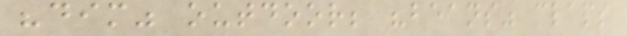"dim" outdoor; "beans" claps
